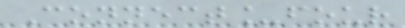Connect_four
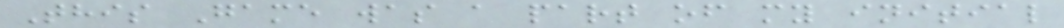This Game was a part of my initial
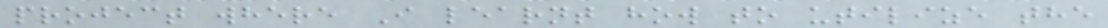project where I learnt how to utilize the
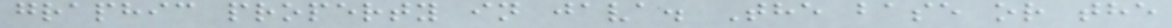graphic property in java. The base or the
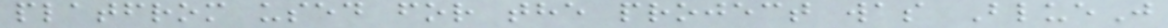platfrom used for the project was BlueJ
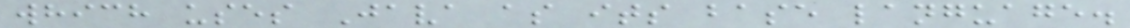which uses Java as its base language.
